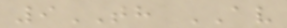9TH AV
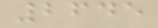2645
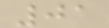01
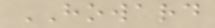HOWARD
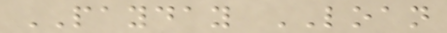PAYDAY LOAN
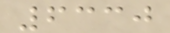6330
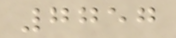7757
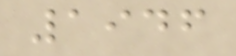1946
